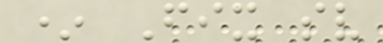* Fix sv
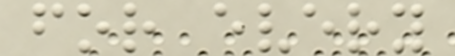for every
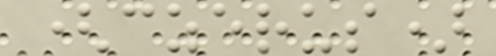(czerus)
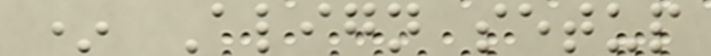* Align setup
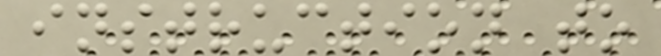instruction to
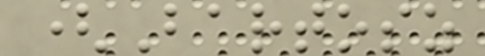(Bartosz
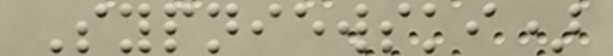Sypniewski)
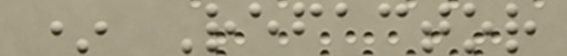* Refactor
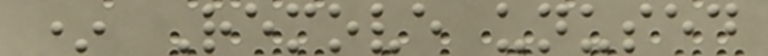* Remove unused
